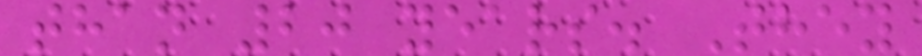than 20 years. They
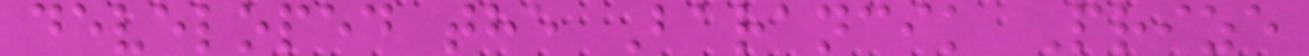developed the Barancik Prize
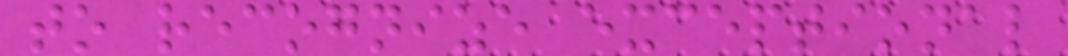to recognize exceptional
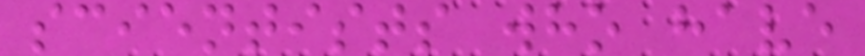scientists who have
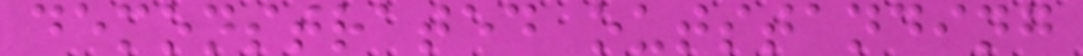demonstrated outstanding
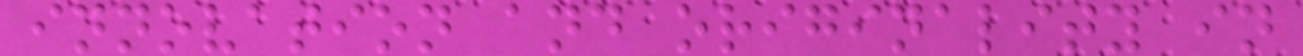innovation and originality in
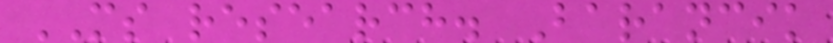MS research. Barancik
